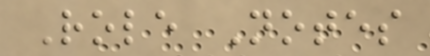Role Notes
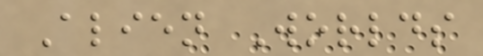Alien Worlds
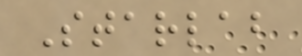Starlab
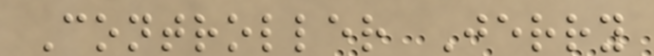Controller Jerry
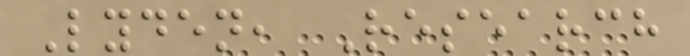Lyden, Research
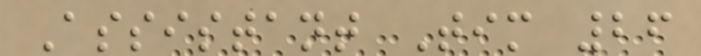Assistant Tim 26
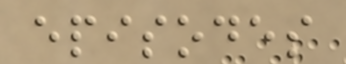episodes
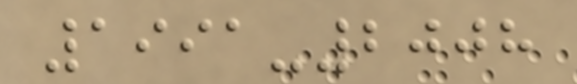1991-2008
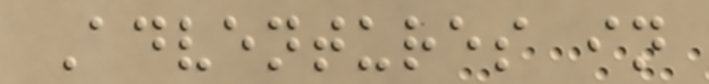Adventures in
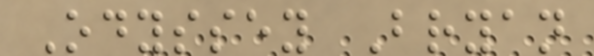Odyssey Bryan
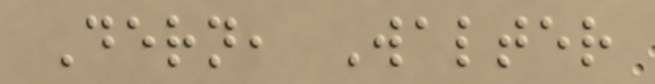Dern, Walter
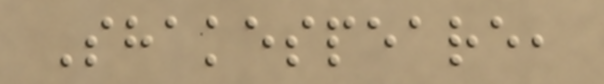Shakespeare,
